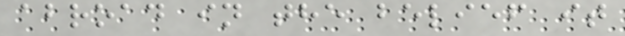abroad in the belief it
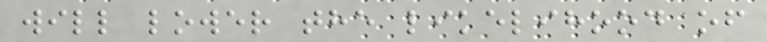will lower the likelihood of
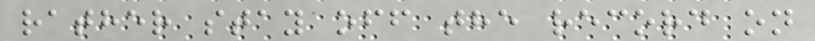rather stay off the record on
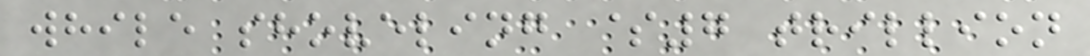while shoveling $7 trillion
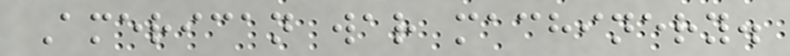American war machinery.
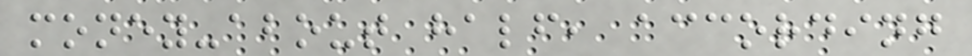money-about half, according
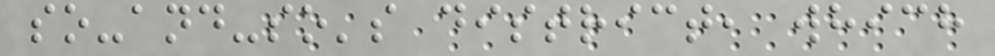so-and-so's district, which
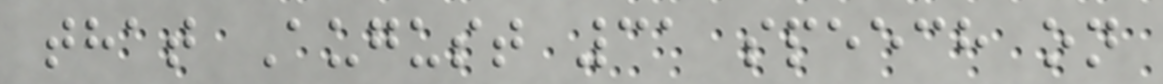that August 31 speech on
